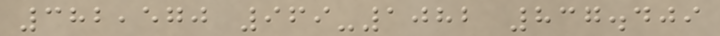382,570 969-1082 837.409
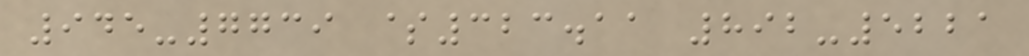945-7739 $323.11 892-5221
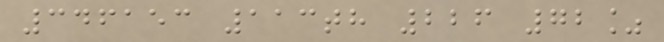346153 113th 226 72%
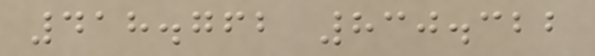418.762 830.322
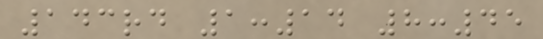143rd 1:14 8:45
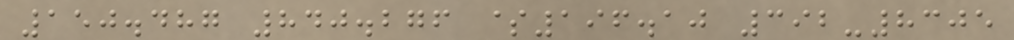150.487 840.276 $196.10 392-8305
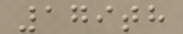179th
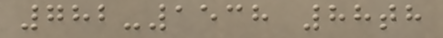782-1538 88th
